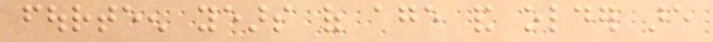fourteen years of age and older are
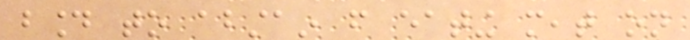bound to abstain from eating meat on
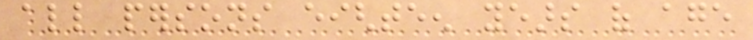all persons eighteen years of age
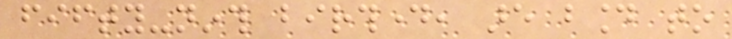fifty-ninth birthday, are bound to
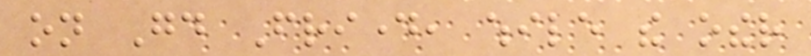on Good Friday, while the other
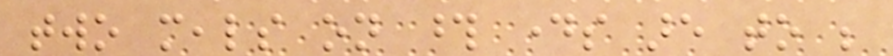two meals on those days are to be
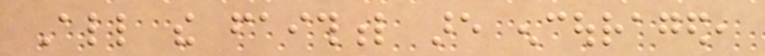All the faithful are encouraged,
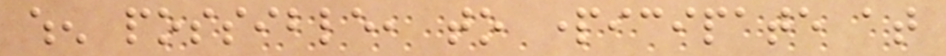when possible, to participate at
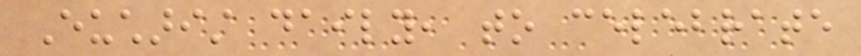Eucharist daily, to celebrate
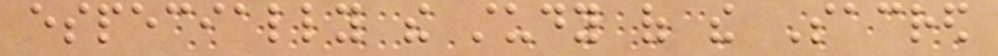especially the study of the Sacred
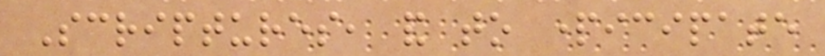Scriptures, and to participate
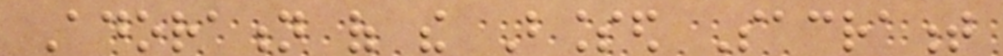Adoration of the Blessed Sacrament
